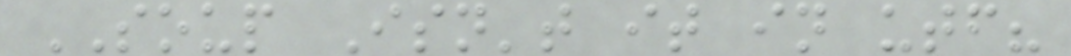SOUP Isn't it in utf?
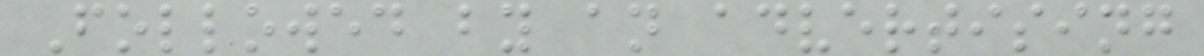Followed by an advertising
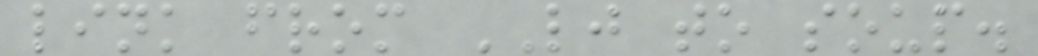link from LJ to soup.
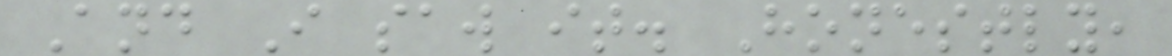And I saw it. Honestly,
